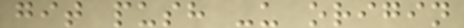git push -u origin
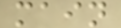main
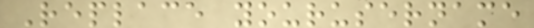Replace yourusername
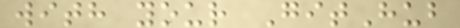with your GitHub
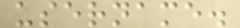username.
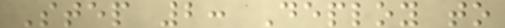Step 2: Deploy to
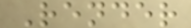Render
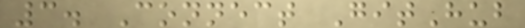3. Connect GitHub
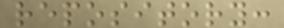repository:
